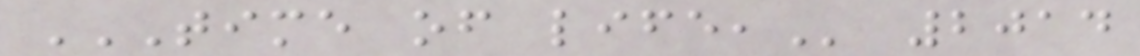TIME OF LIFE, 2014
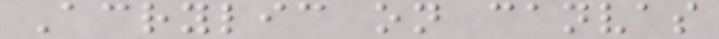Acrylic on canvas
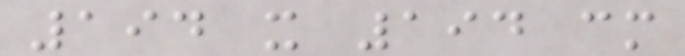194 x 194 cm
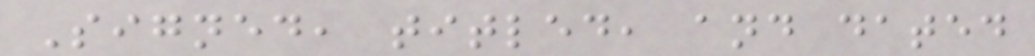Signed, titled, and dated
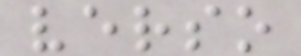verso
